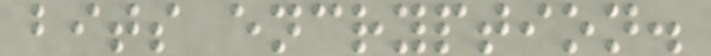bits encryption.
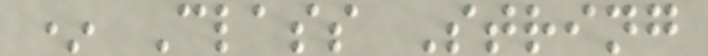* Class String
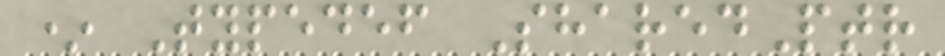* Typedef SharedPtr
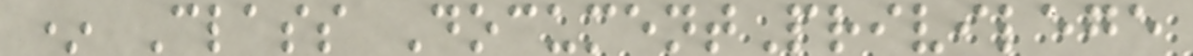* Class DocumentPrivilege
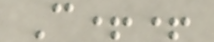C++
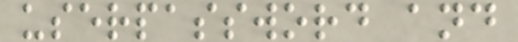userpassword and
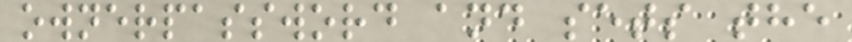ownerpassword and sets the
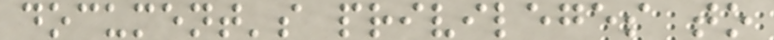document's privileges to
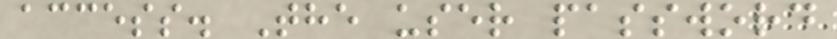access. The user password
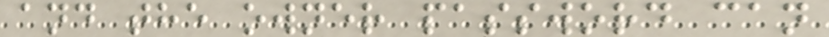and the owner password can
